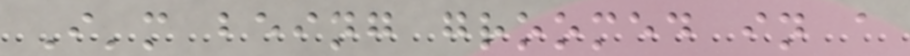I'm being groomed in a
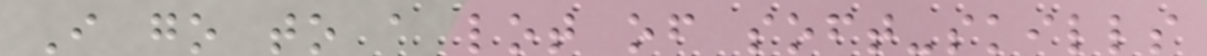I go to a lot of soft-skills
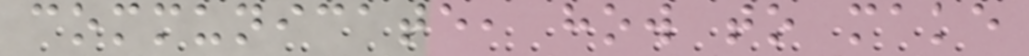communicate, how to make
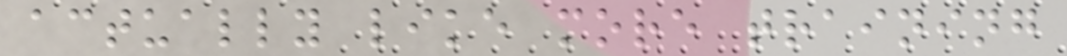actually like more training
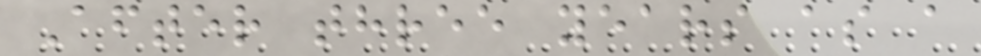After three years as a
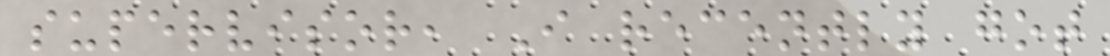supervisor, I recently got
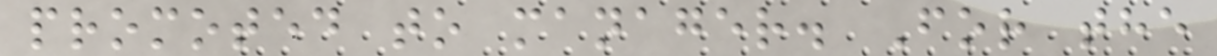promoted to manager. For the
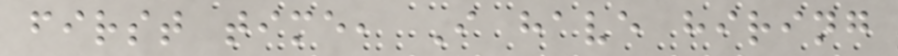first time, I have hiring
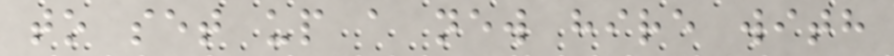to set up a new hire with
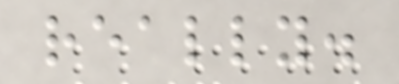really.
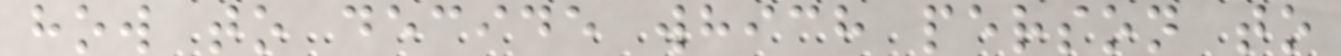how to decide which person to
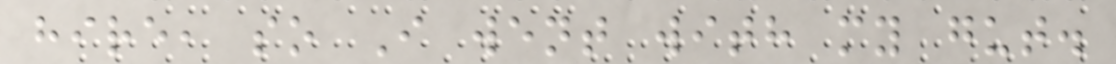hire, so I went with my gut.
